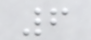6
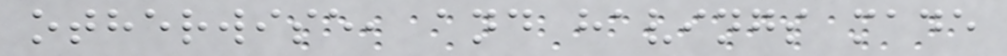otherwise, and havings made
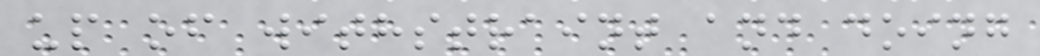up of withstraint and doing
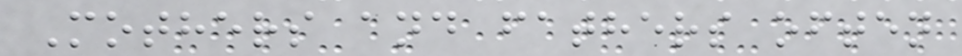Mothers and fathers often
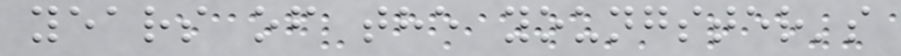years of the youngster's
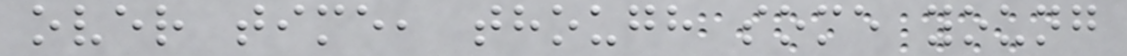over time, though some young
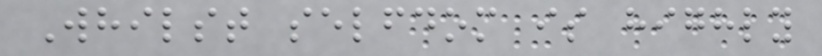Whilst selfdom is highly
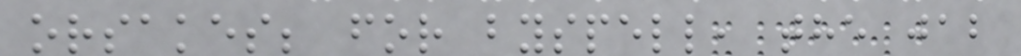orsakes; for byspell, the jab
